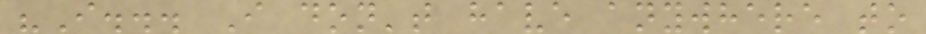"I... I don't have anywhere to
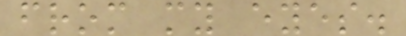from my eyes.
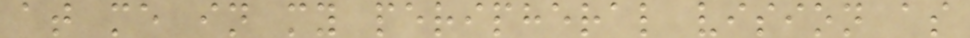at me in my peripheral vision as
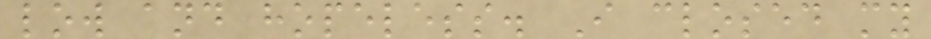low and hopeless. I closed my
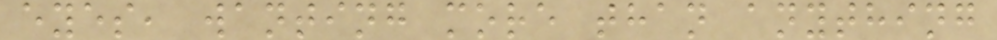eyes, wanting more than anything
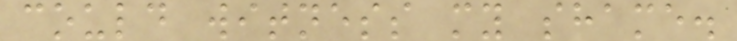could witness my shame.
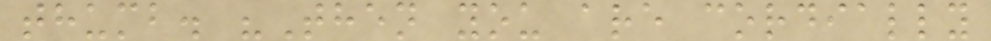thumb. "Then you are cordially
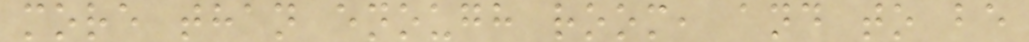more than enough room, and to be
